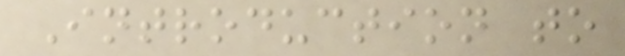Introduction to
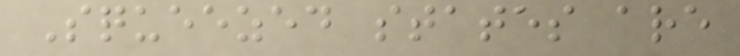Squeezed states are
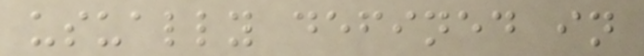usually defined in
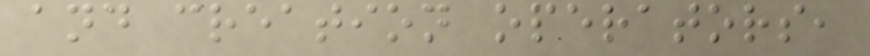and creation operators,
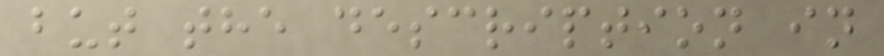but the description in
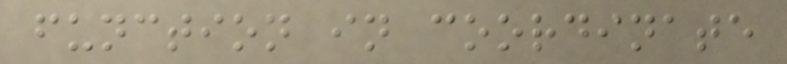function in coordinate
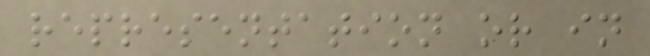representation or in
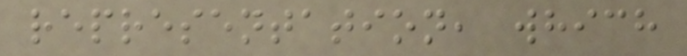representation, which
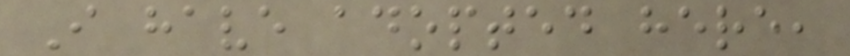I have adopted here,
